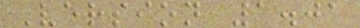Version 1.01
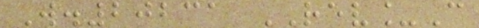W.20231 REV_C
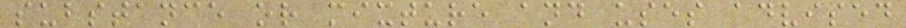substance or mixture and uses advised
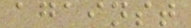against
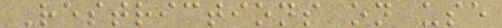Restrictions on use
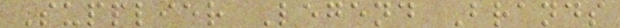Supplier Legend Brands
